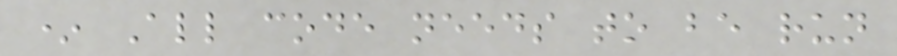* All code needs to be run
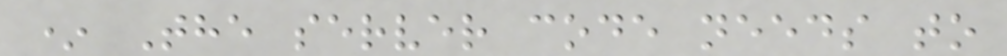* The server code needs to
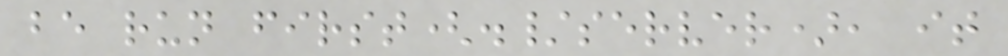be run first(./server), it
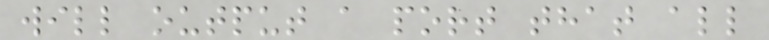will output a port that all
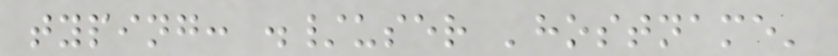typing: ./user 'hostname'
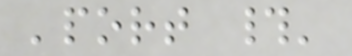'port #'
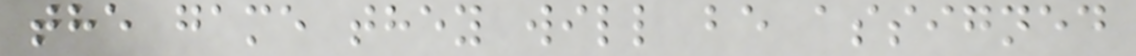the game they will be assigned
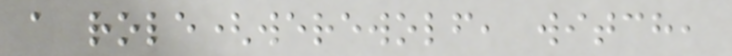a role(werewolf, witch,
